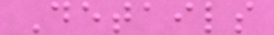Details
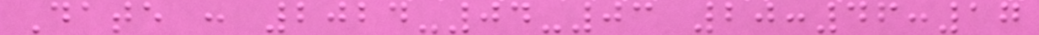Date : 2024-04-03 20:46:17
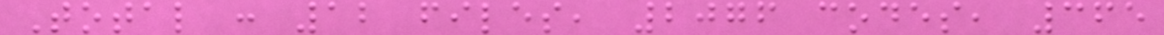Total : 12 files, 2076 codes, 365
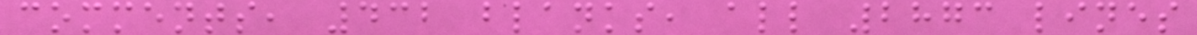comments, 432 blanks, all 2873 lines
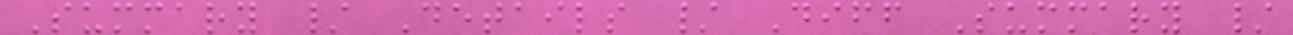Summary / Details / Diff Summary /
